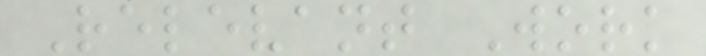Relevant Work
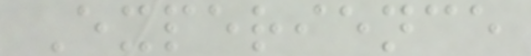Experience
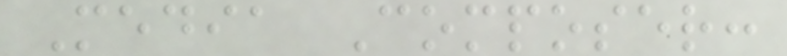Media Composer:
